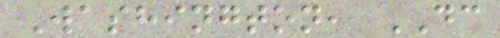Washington, DC
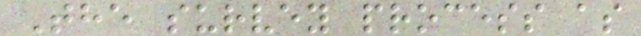The survey process as
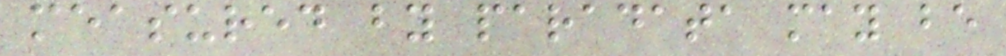measured by paradata may be
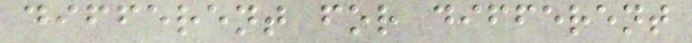different for different
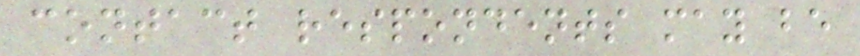contact respondents may be
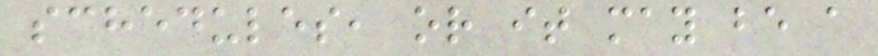schedules, or it may be a
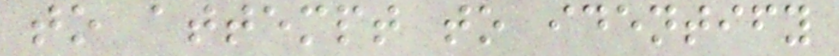to attempt to identify
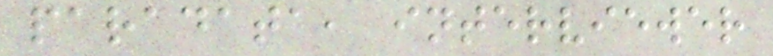paradata, interviewer
